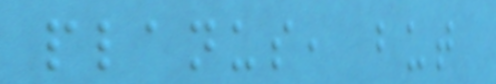planus, but
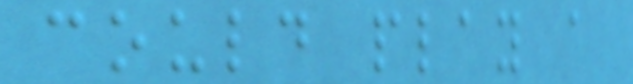could play a
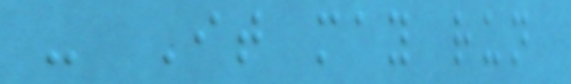- It may run
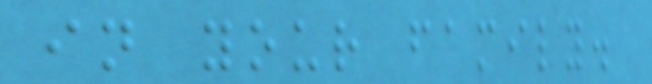in your family.
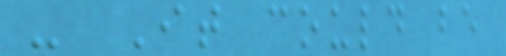- It could be
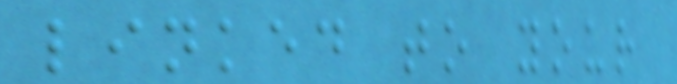linked to your
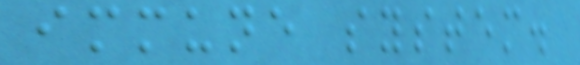immune system.
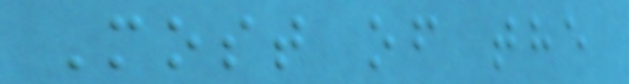Most of the
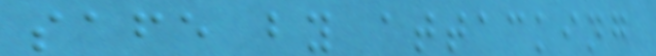safe by attacking
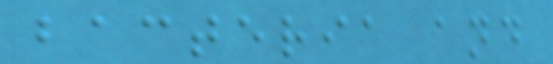bacteria and
